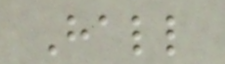Hall
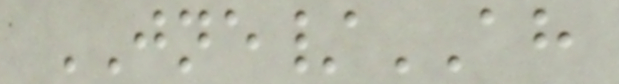JNE/AH
